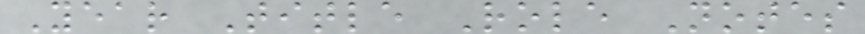Year Title Role Notes
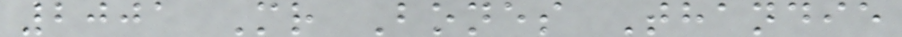2001 Mr Bones Thandie
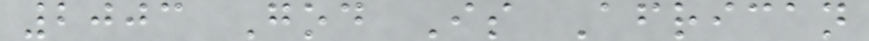2003 God Is African
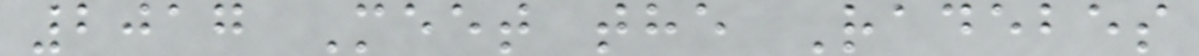2017 Meet the Radebes
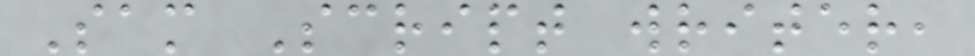Sam Script writer,
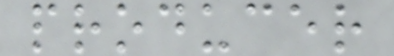producer
